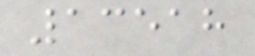13518
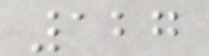127
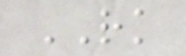RK
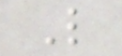L
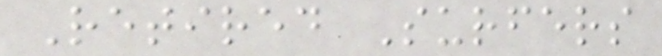Retired Surfers
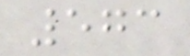573
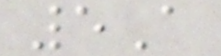5A
